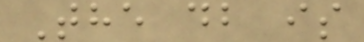The db is
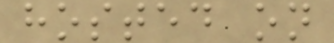hosted on
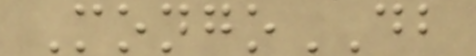MongoDB
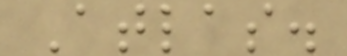Atlas.
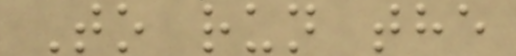To run the
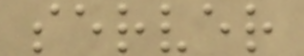server
